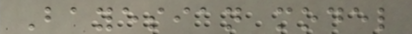Bayesian model
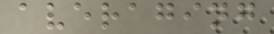averaging
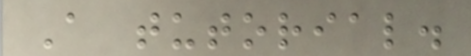A tutorial.
